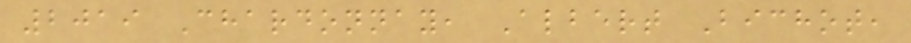2019 Chardonnay, Albert Bichot,
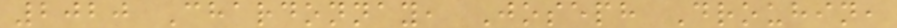2020 Chardonnay, Joseph Drouhin,
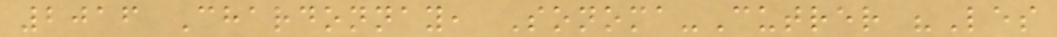2016 Chardonnay, Sonoma-Cutrer "Les
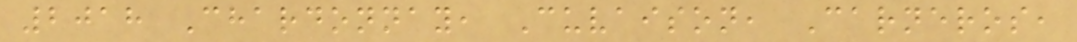2018 Chardonnay, Cuvaison, Carneros,
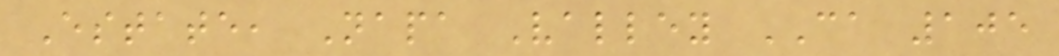Estate, Napa Valley CA 105
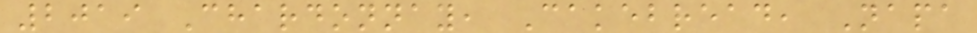2019 Chardonnay, Cakebread, Napa
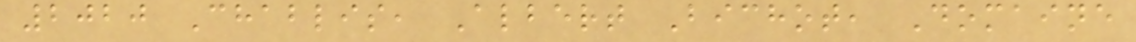2020 Chablis, Albert Bichot, Domaine
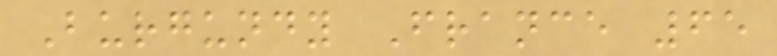Burgundy France 65
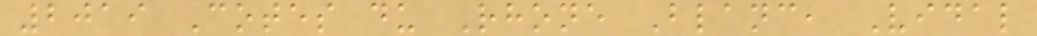2019 Cotes du Rhone Blanc, Vidal
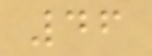46
